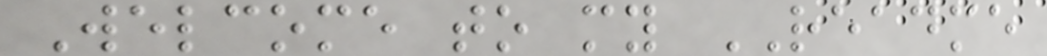Welcome to my README
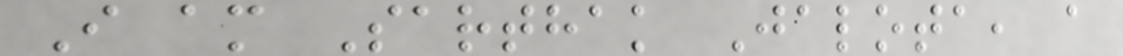I am Sarthak Jalota, a
